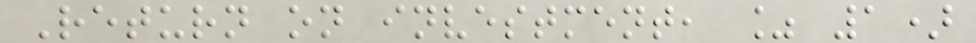Return on investment, % 1)
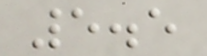5.5
